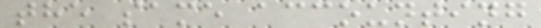the same accounting
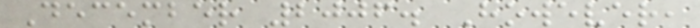December 2006. However,
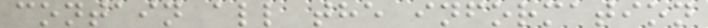contain all the information
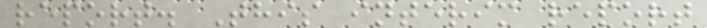report. This interim report
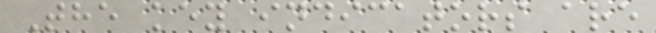The key indicators are
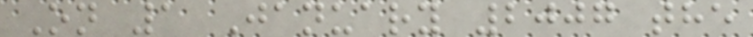On 1 January 2007 the
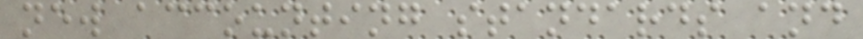new accounting standards and
